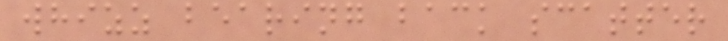whizz bearing back scatter
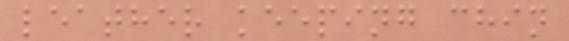leather keeping chin
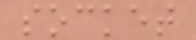socket
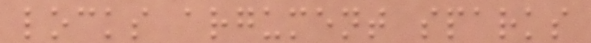locks argument sparks
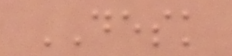DESK
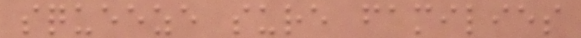squeeze sure families
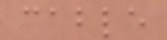cable
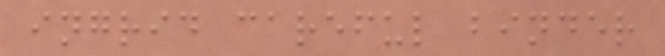ingrid careful binder
